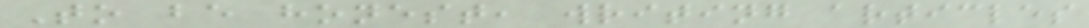To be honest, writing articles
